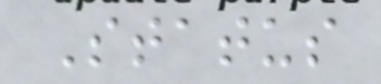Status
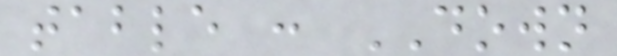table : DOWN
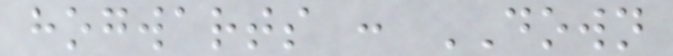hogwarts : DOWN
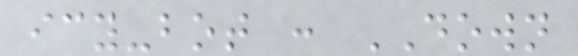icy-bot : DOWN
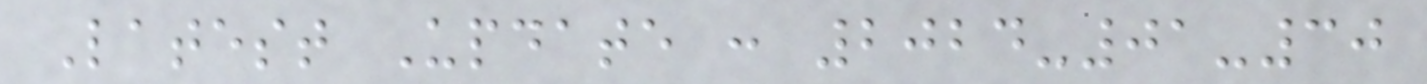Latest Update : 2024-01-30
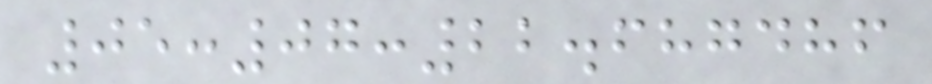05:07:22.687486
